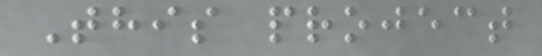This project
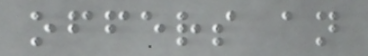offers an
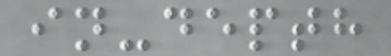in-depth
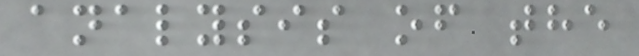analysis of the
